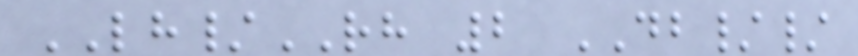LH/RH 2 DB//
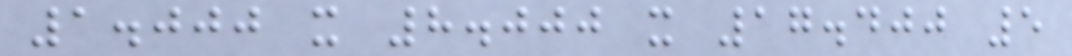1.000 x 8.000 x 17.400 5
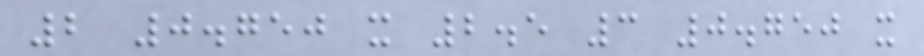2 0.750 x 2.5 3 0.750 x
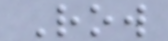Row
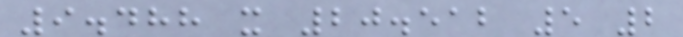9.488 x 20.512 5 2
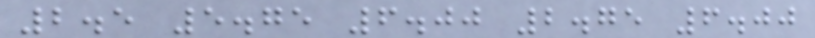2.5 5.75 6.00 2.75 6.00
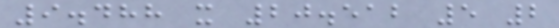9.488 x 20.512 5 2
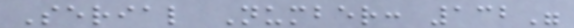Serial Number: 132"
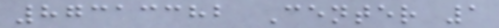87313382 Center 1
